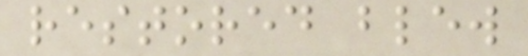restored blew
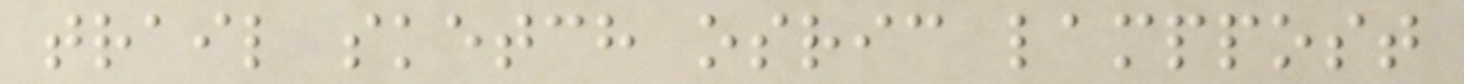trail sketch osric lamppost
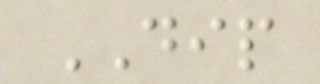DIP
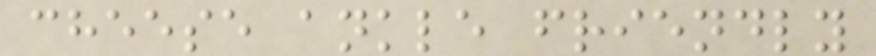cheese ankle friendly
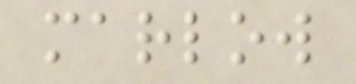marlow
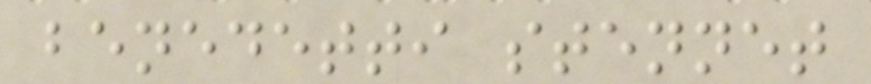benedetti stennet
